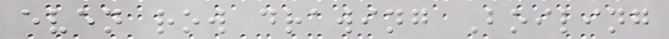even row drawing Boiling
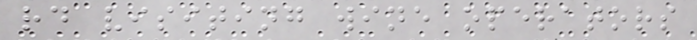rd visiting wine operators
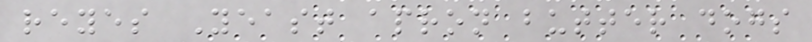reyes Yeast apron butter dogs
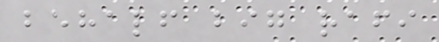behalf big rafi
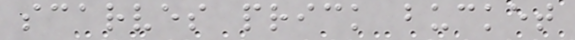scarves prick bucket
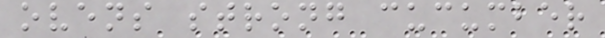ovens strong cucumber
